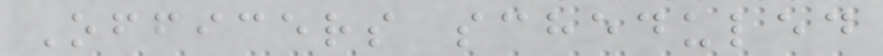Officers scheduled
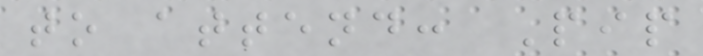to attend: Pip
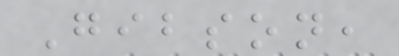Gibson,
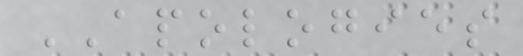APOLOGIES
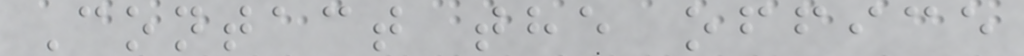Contact the office
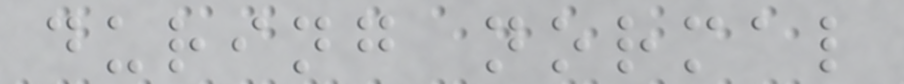during normal
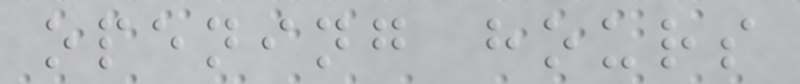opening hours
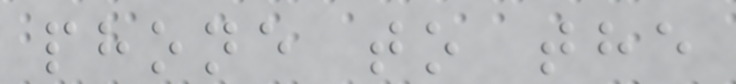phone to the
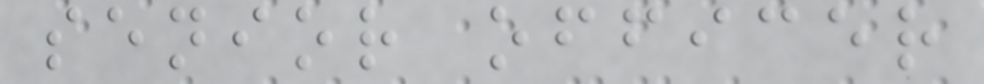senior officer
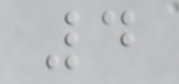4
